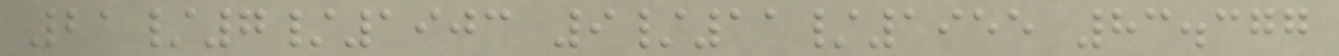21/7/1903 9/11/1955 83.377
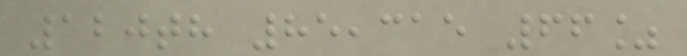120th 85,315 66%
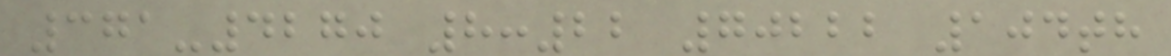371-4270 8:22 70222 104th
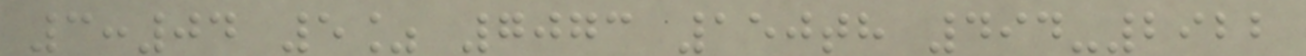3:04 5% 7073 150th 494-2922
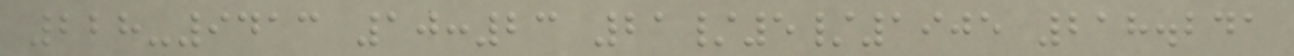228-9413 10:23 21/5/1905 218.241
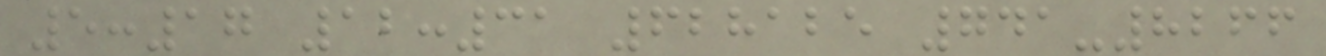5:17 12:31 628125 741-8266
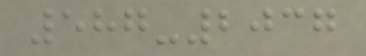587-2037
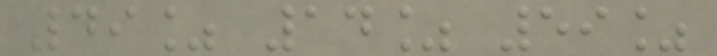49% 14% 59%
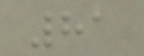81
